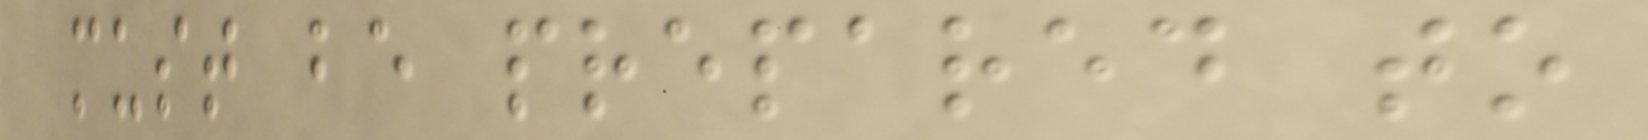must be prepared to
